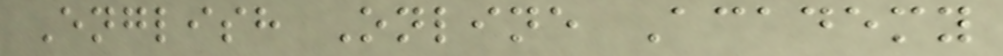English Online Academy
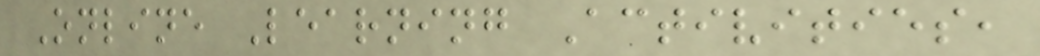Online Learning Activities,
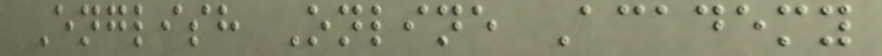English Online Academy
